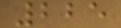225
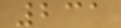231
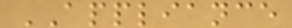APPLIANCE
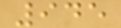945
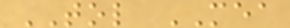TOL MEA
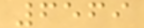6569
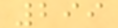299
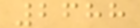2688
